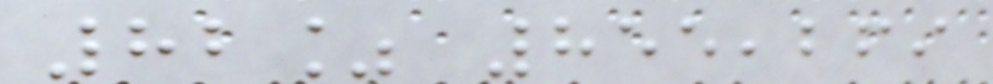82% 855,269
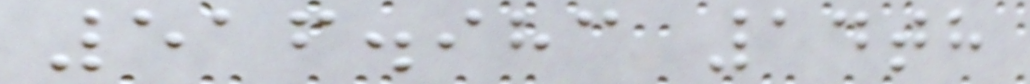516.983 14th
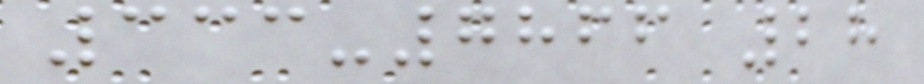333-7866 28
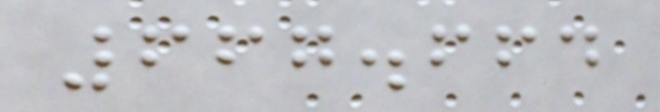667.664
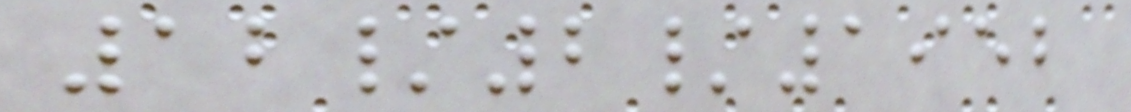12/2/1952
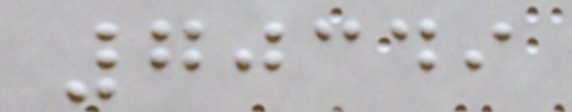70349
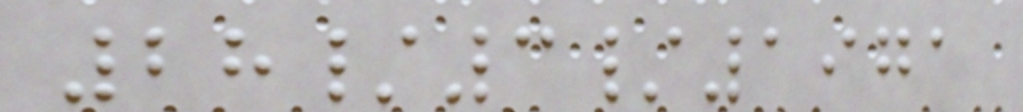28/3/1971
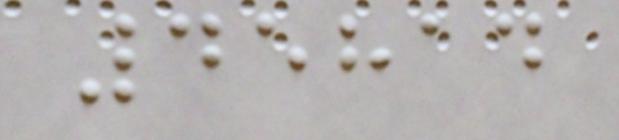45814
